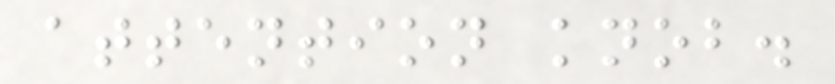attention knob.
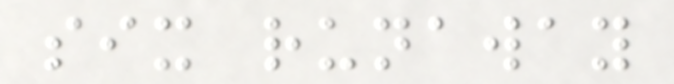six runaway
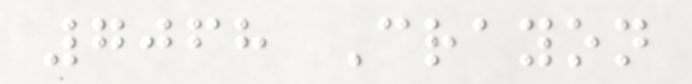7068 Crayon
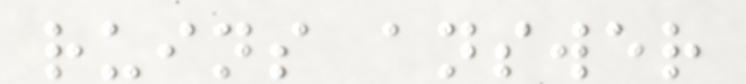ruins answer
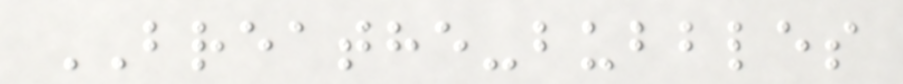BREATHE-bubbles
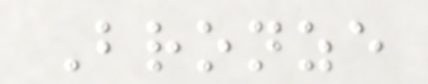Bronze
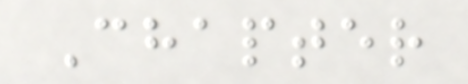Chapter
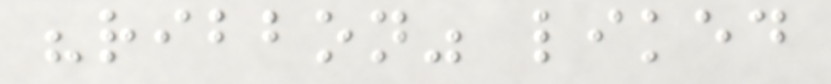"ribbon" liked
